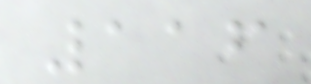116
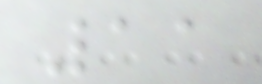11
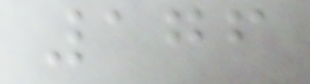176
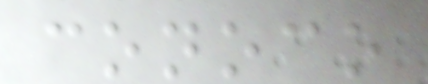conoco
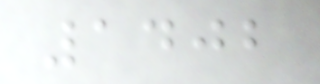1402
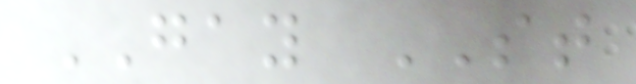GAY ST
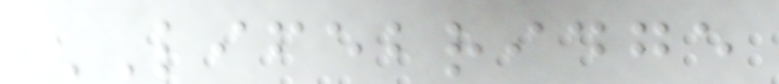LIFEBRIDGE
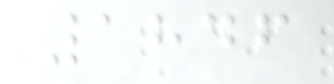1846
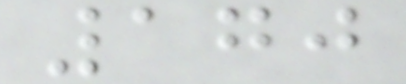170
